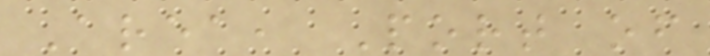Area, Port of
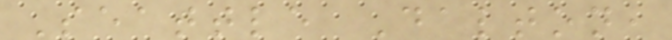Seattle Dalton,
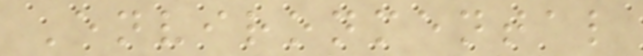Environmental
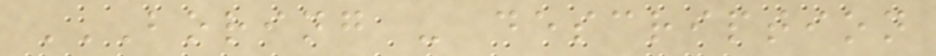BORING - DESCRIPTION
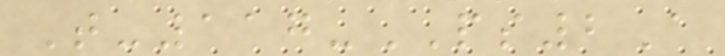T-117-PS2A
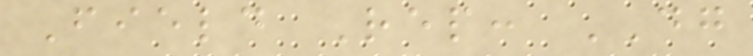Field Rep: DG
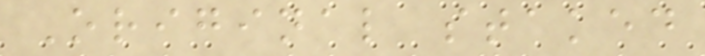Original staked
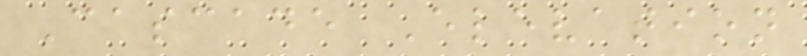Cascade Elevation
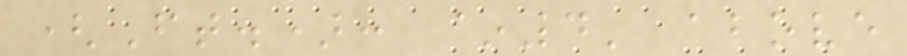(Ft.): ~4' above
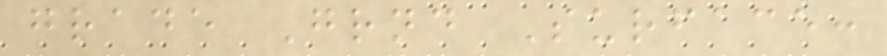grade Grnd Surface:
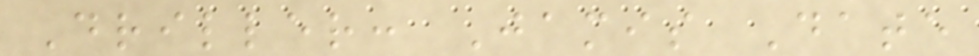Driller: Jamis Date
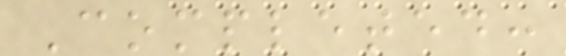Completed:
